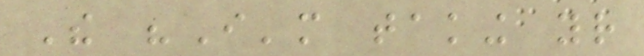The "I'm taking your
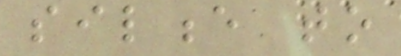silence to
